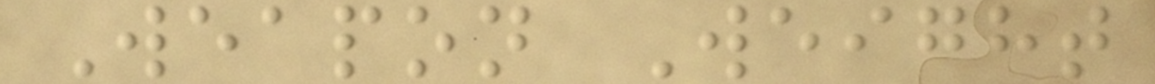Weapon Weight
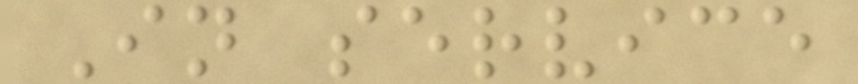In service
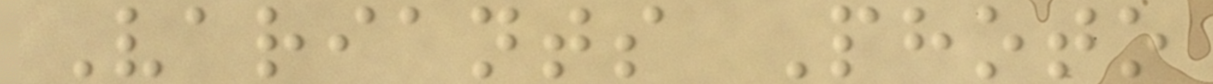Variants Photo
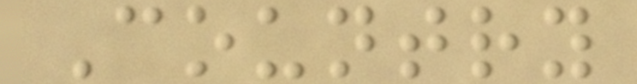Country
